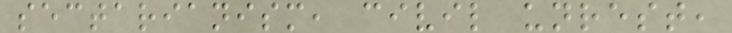sectarianism, civil unrest,
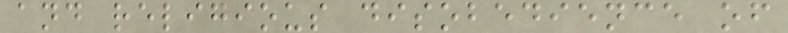and religious disobedience of
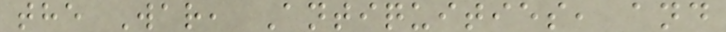the War, Antiquities, and
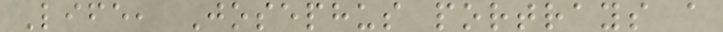Life, Josephus portrays a
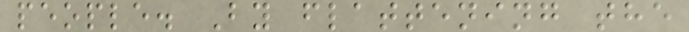people. By flattening the
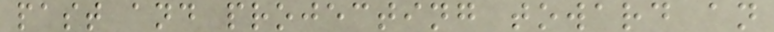past and projecting toward an
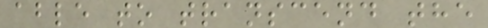able to transcend the
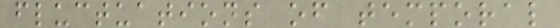fluctuations of temporal
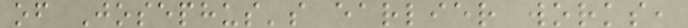of Josephus's earlier works,
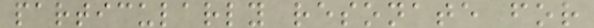particularly resonate for
